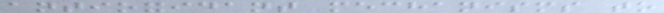antioxidant mechanisms to
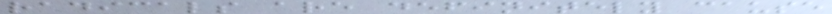radicals are definitely cause
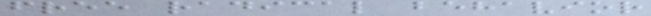free radical behavior
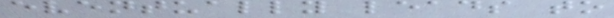eventually leads to
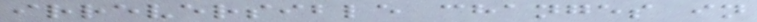irreversible changes in
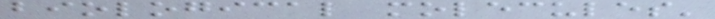biological molecules'
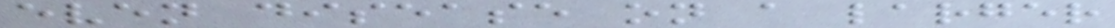even disease on a larger
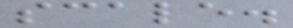scale.
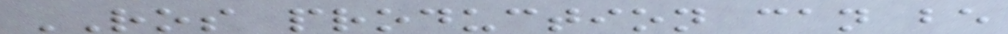ROS production can be
